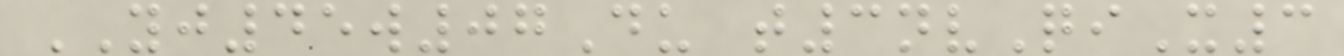YJ45w07Du t3nvQiX3
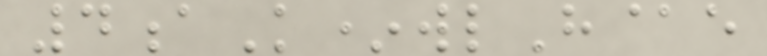4aK*wlH@e
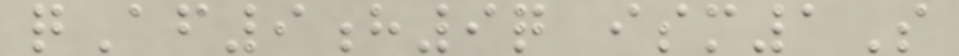qAf9h9q ism1S
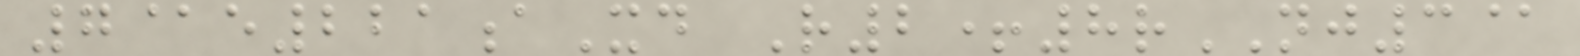7@e221aXd R2+8rNJ3@
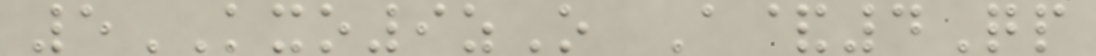5KXO9zO A&4Qp
